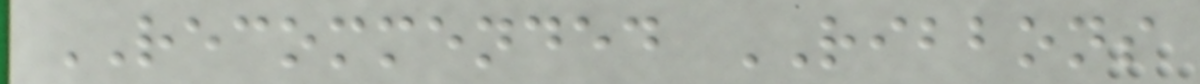RECOMMENDED RIBBONS
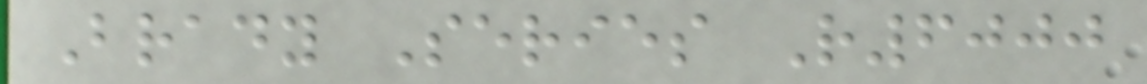Brady Series R6000
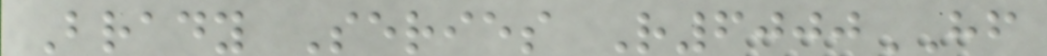Brady Series R6000HF
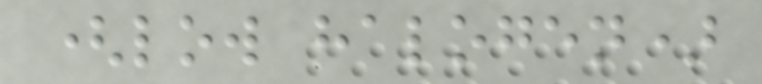(low halogen)
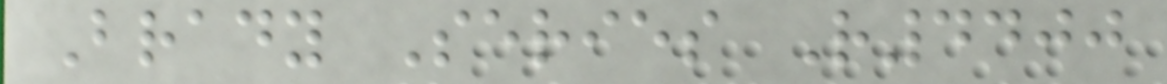Brady Series R4400
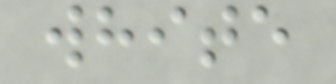white
